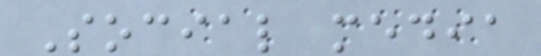Social media
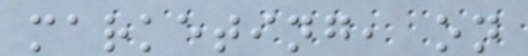marketing, on
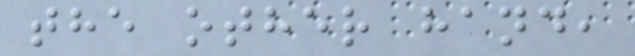the other hand,
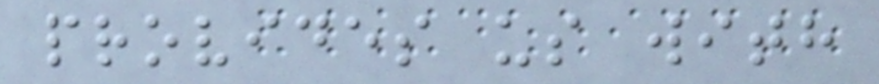provides us with
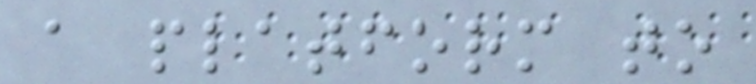a platform to
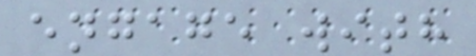engage with
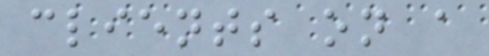clients on a
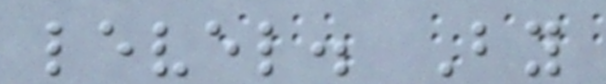level. By
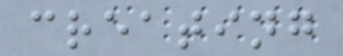creating
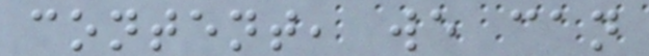content, we can
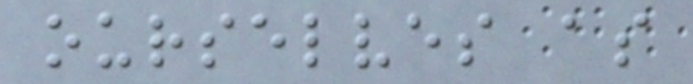ourselves as
